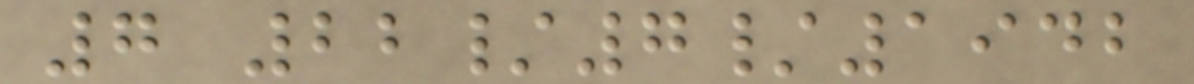7 22/7/1942
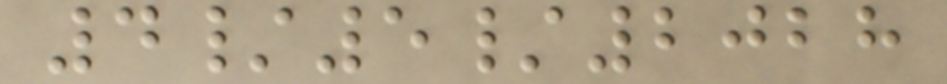4/5/2028
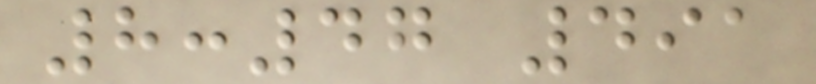8:47 491
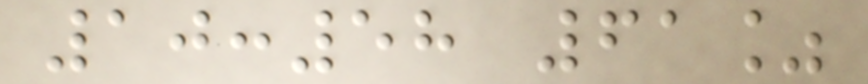10:58 61%
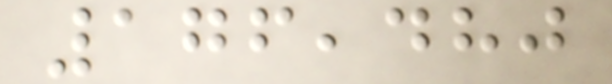176,480
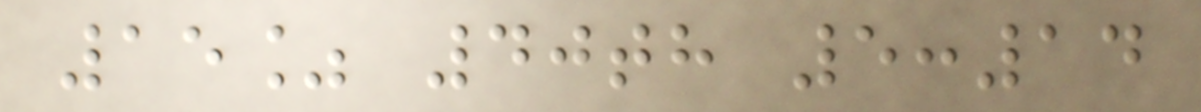15% 40th 5:14
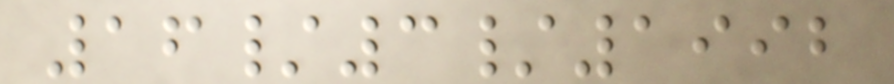16/3/1992
